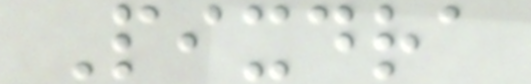Pixdra
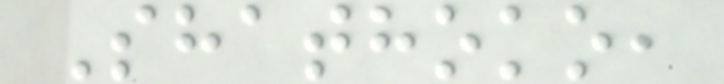Shathoko,
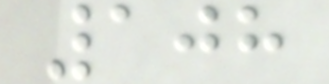108
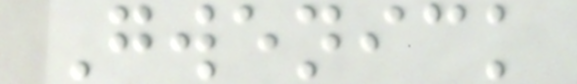Gwenick
